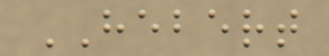HEBERT
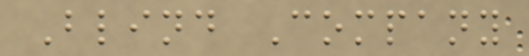Blind Company
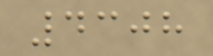4308
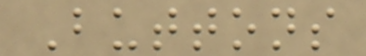Buttons
